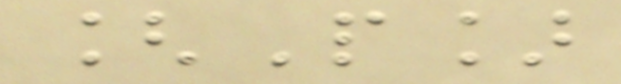[P]
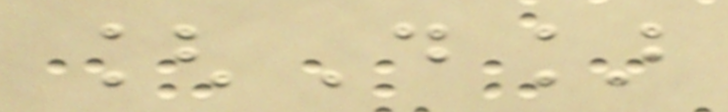[D]
